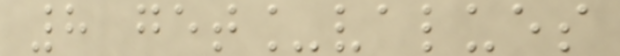8 get_values
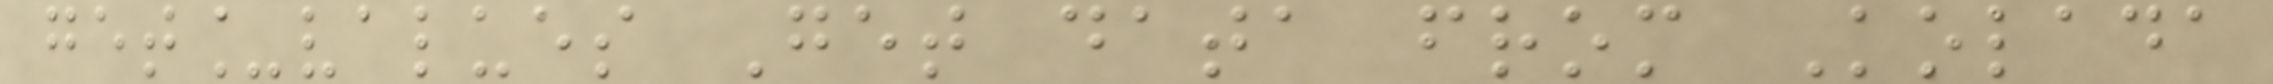get_values Get data from Kolada
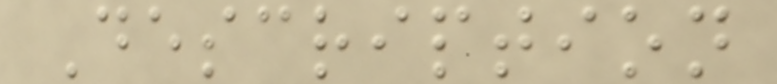Description
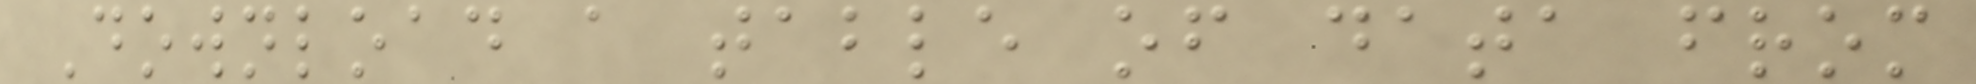Download a table of data from
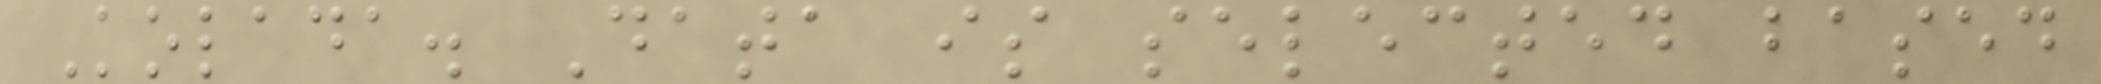Kolada. Data is selected based
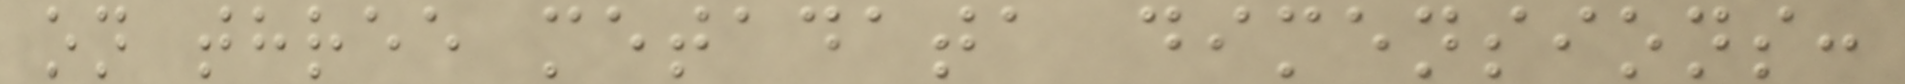on three metadata dimensions:
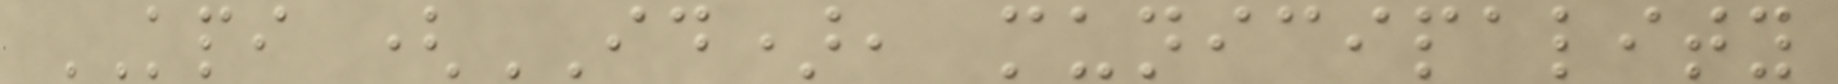KPI (ID), municipality
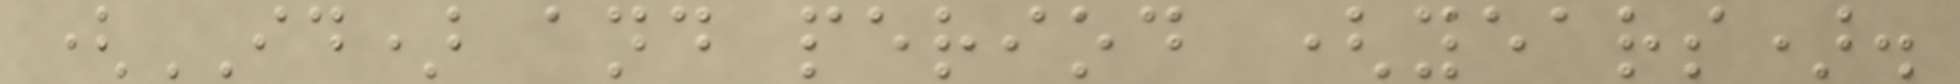(ID) and period (years).
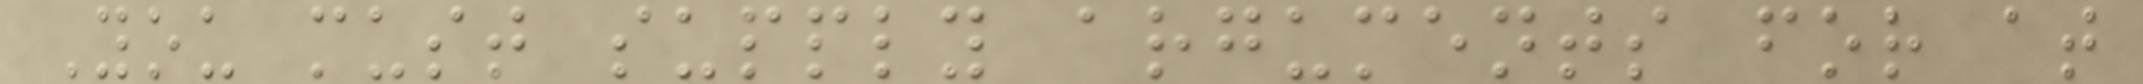You must supply arguments for at
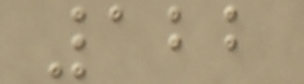122
